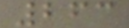263
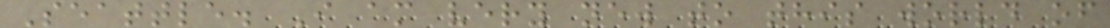Seattle. I am very new to this world of
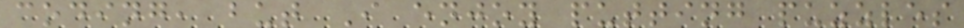coding, but I enjoy putting puzzles
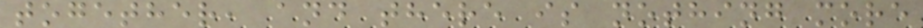together, and there is nothing more
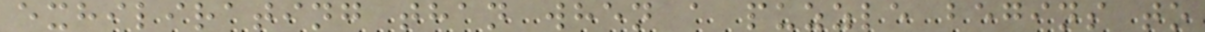exhilirating than when a puzzle begins to
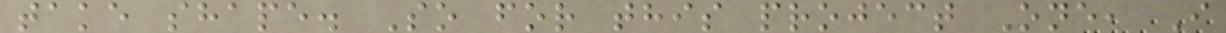take shape. So for this project One, I
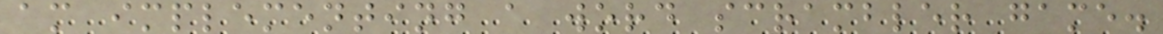am implementing a word scrambler game.
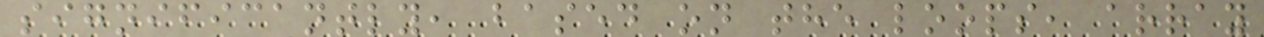significantly, based on the loops, array
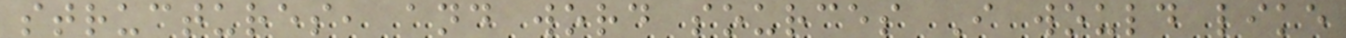structures, and word sources I would like
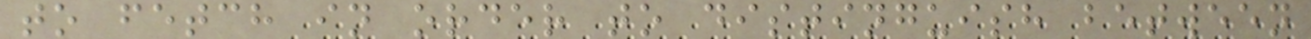to fetch in order to distinguish between
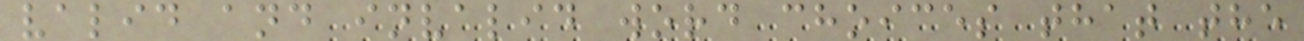valid and invalid word choices that the
